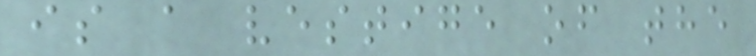is a vestige of the
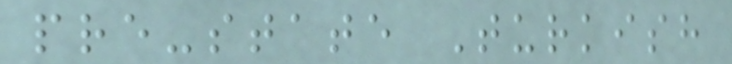pre-state Turkish
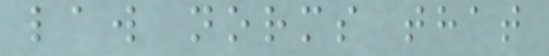law norms that
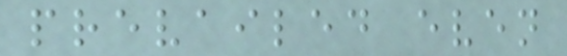prevailed even
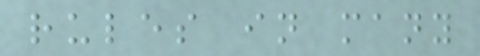rules in many
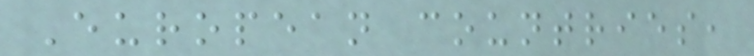European countries,
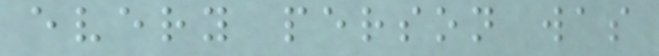every person was
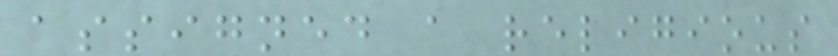assigned a religious
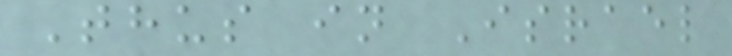Thus in Israel
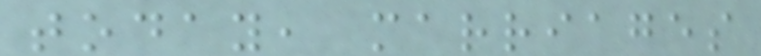today, marriages
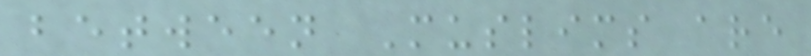between Muslims are
